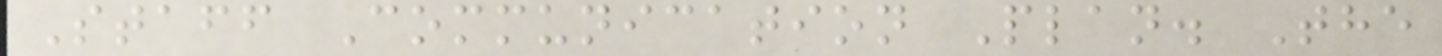Staff Communication Plan. The
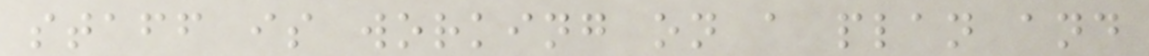staff is working on a plan and
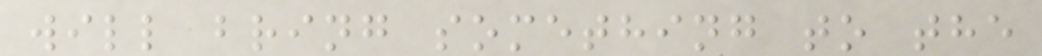will bring something to the
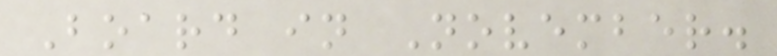Board in November.
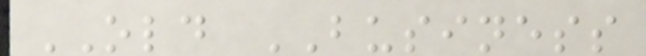OLD BUSINESS
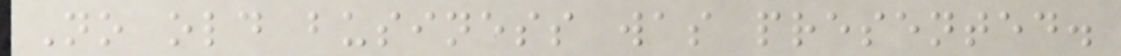No old business was presented.
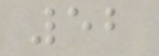52
